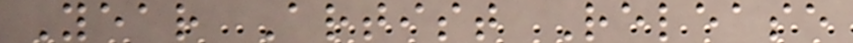Year Artist Release
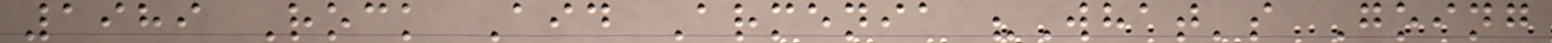1989 Rock Aid Armenia "What's Going
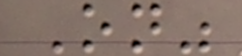On"
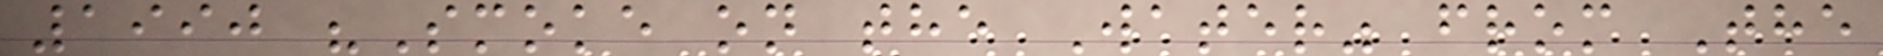1990 "Smoke on the Water" from The
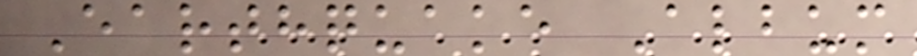Earthquake Album
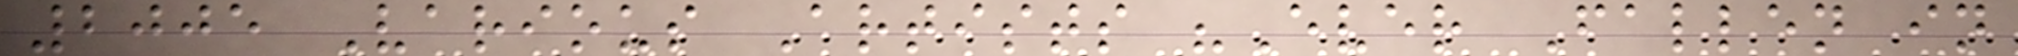2005 Various Artists "Ever Fallen in
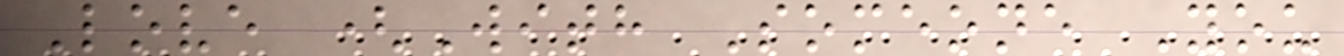Love (With Someone You
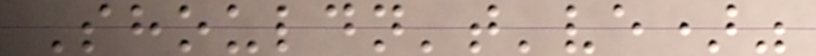Shouldn't've)"
